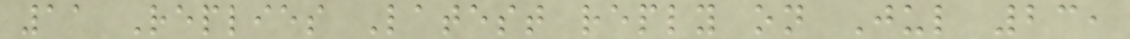11 Replies Latest reply on Jul 23,
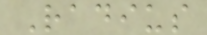Radius
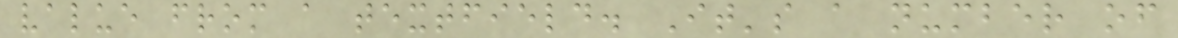value from a textfield. It's a number of
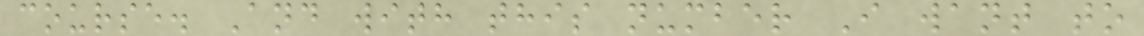course. And with this number I want to
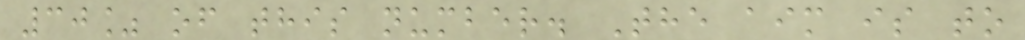30% of this number. The aim is to
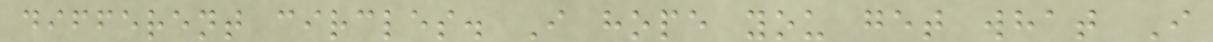different circles. I hope you get what I
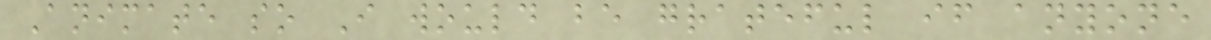Animate so I would be grateful if anyone
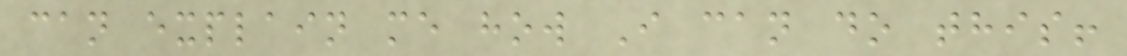can explain me how I can do this!
